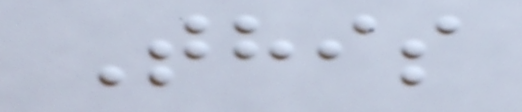This
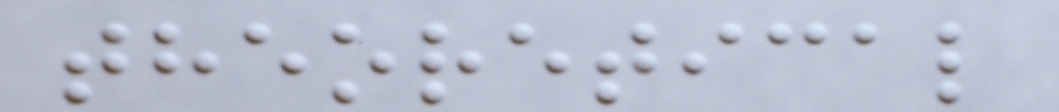theoretical
